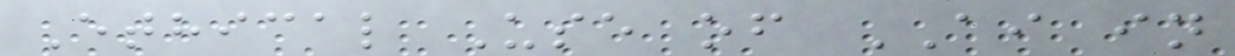Ethical Use of AI in
